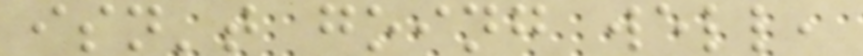isn't going well,
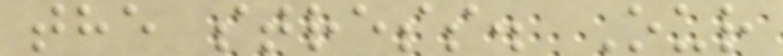the stress. Our
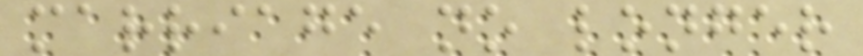marriage no longer
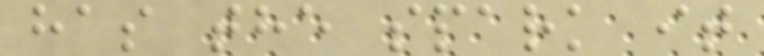has the spark it
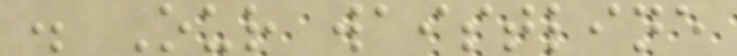. Our waistline
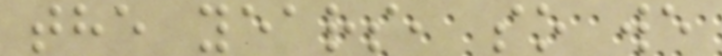the years, so we
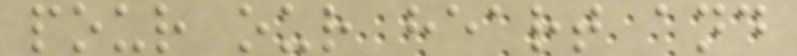pour our heart and
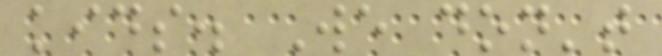kids. We don't
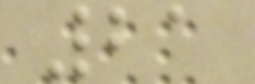21
